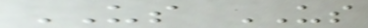US US
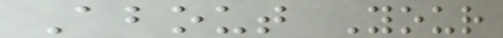About Your
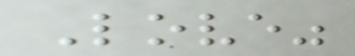Love"
